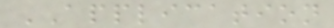APPLICATION
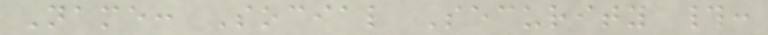Name: Social Security #:
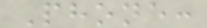Phone:
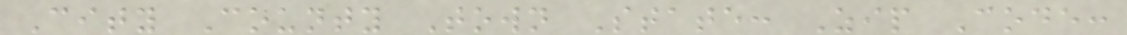City County Town State: Zip Code:
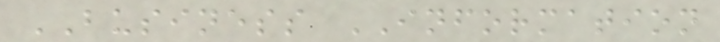BUSINESS INFORMATION
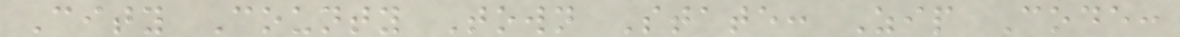City County Town State: Zip Code:
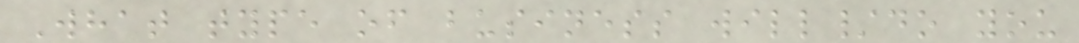What type of business will/do you
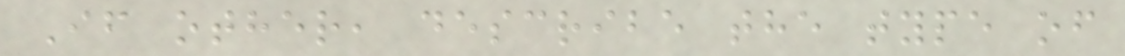If other, describe the type of
